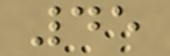45
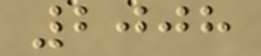2008
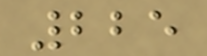225
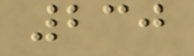230
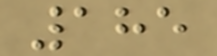185
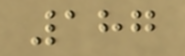187
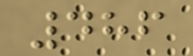486
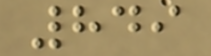849
